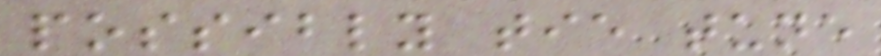possibly tie tune
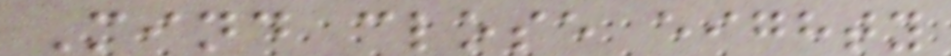Mind close eighty
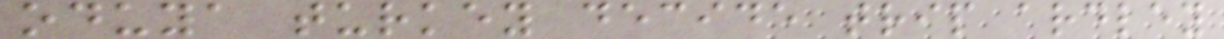oduya turkey decide trip ardley
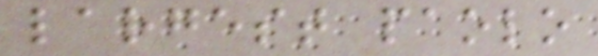largest paolo
